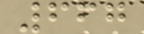667
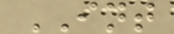INT
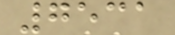7531
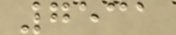7531
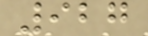927
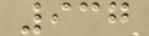937
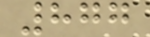877
